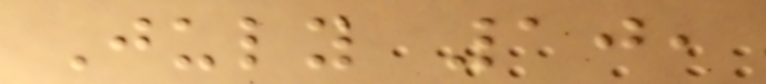July 10,
